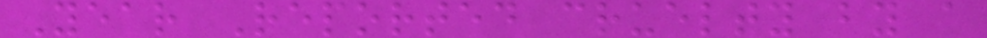Year Reported cruelty by a
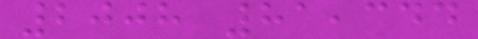2008 81,344
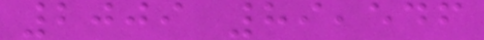2009 89,546
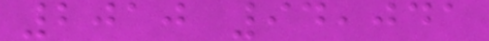2010 94,041
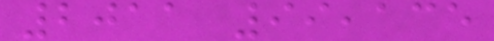2011 99,135
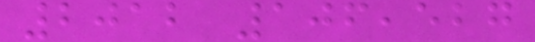2012 106,527
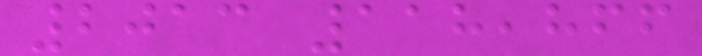2013 118,866
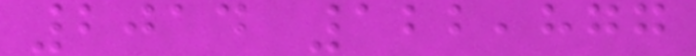2014 122,877
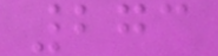273
